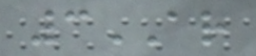3AR
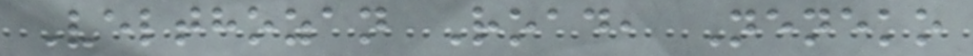Velthozan Road, Neneko
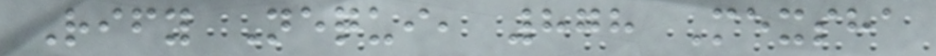Rify Nequi, 878 Mexsha
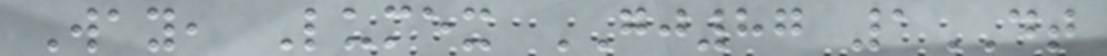Way, Lumex GJ87 1DT
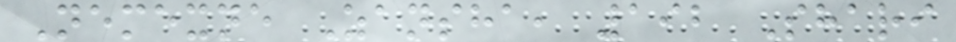Nemexne Zansha, 192 Shari
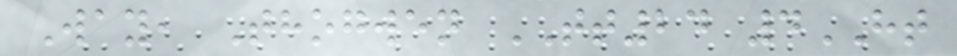Way, Thogwen TT24 4HT
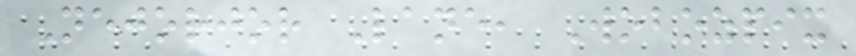Nejorjor Lane, Wobozpix
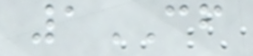1CF
